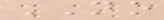NO
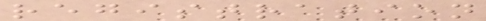registration
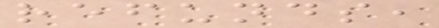refunds,
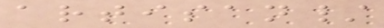artisan/
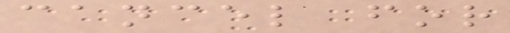cancel for
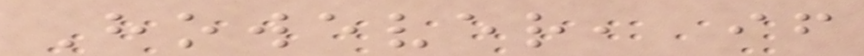However, if
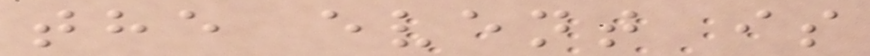the event is
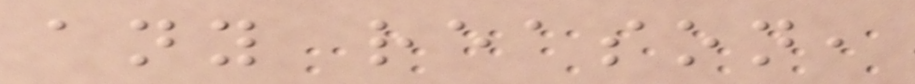any reason,
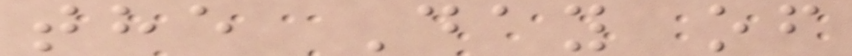the Day of
